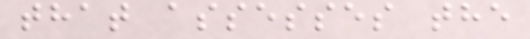that assesses the
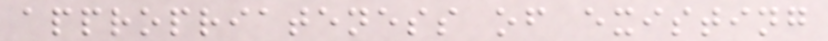appropriateness of existing
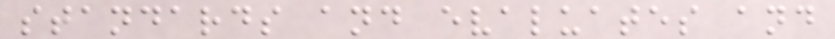standards and evaluates and
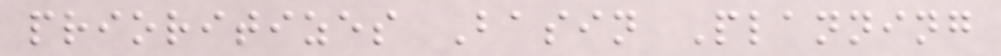prioritizes Basin Planning
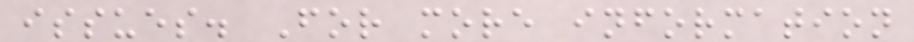issues. For more information
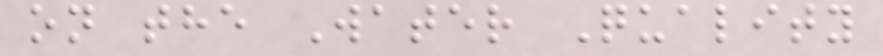on the Water Quality
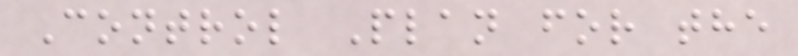Control Plan for the
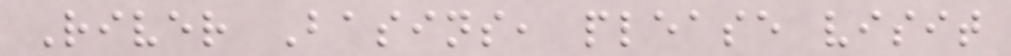River Basins, please visit
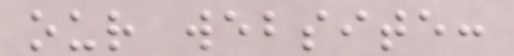our website:
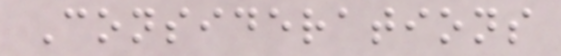Considerations
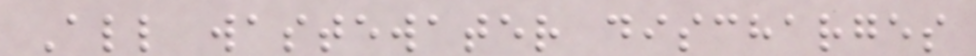All wastewater discharges
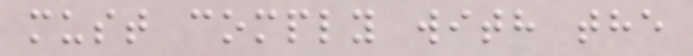must comply with the
